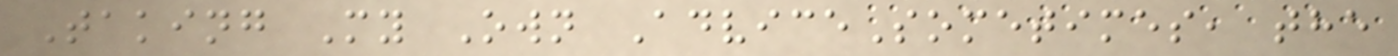Taking My Own AdviceSometimes, the
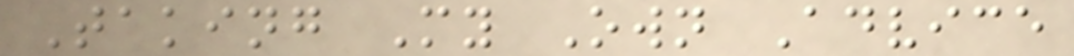Taking My Own Advice
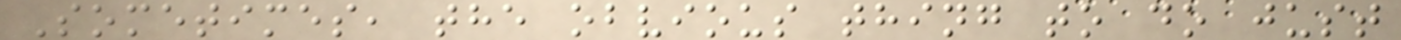Sometimes, the obvious thing to do just
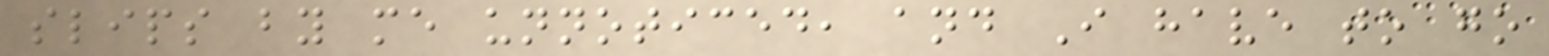slips by me unnoticed, and I have to go
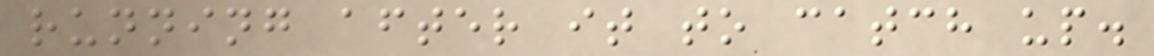running after it to catch up.
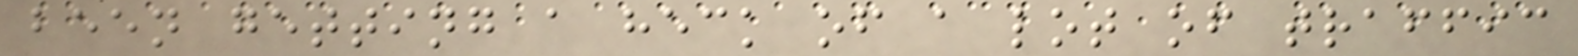been getting a heck of a lot of traffic
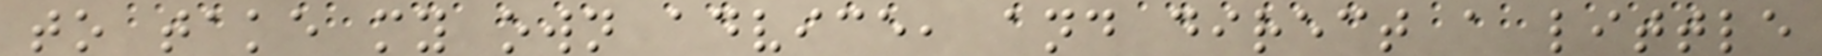to take my own advice, and direct a little
